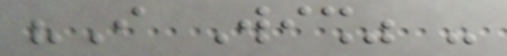"I Wish" -
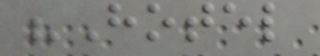"Hotel
